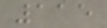115
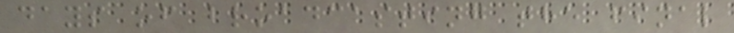days of broadcasting the final
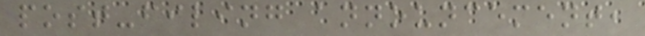post-filing announcement,
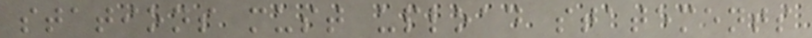stations must upload statements
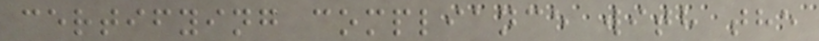certifying compliance with the
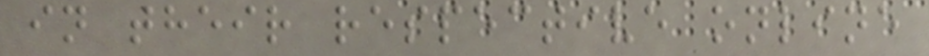in their respective online
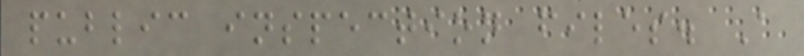public inspection files. A
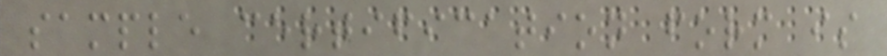sample certification form is
